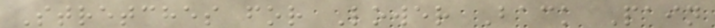Stretches for Lower Back Pain
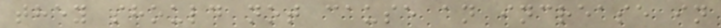they should not cause an increase in
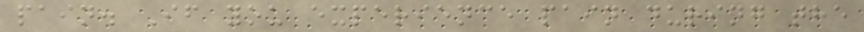pain. If you experience pain during the
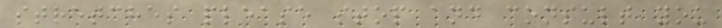stretches please stop and consult you
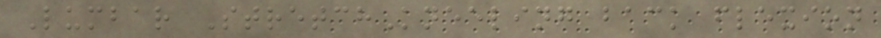Lumbar StretchKneeling back flexion
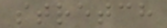stretch
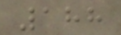188
